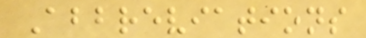Abbreviations
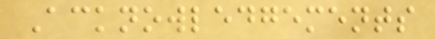Acknowledgements
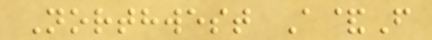Northwest A&F
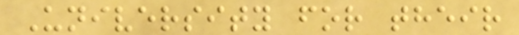University for their
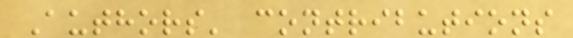Authors' contributions
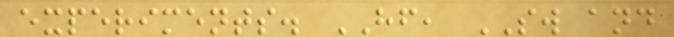experiments. HF, SW and
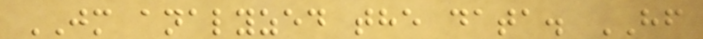JM analyzed the data. HF
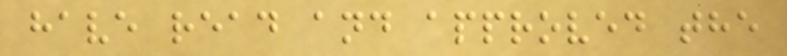have read and approved the
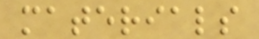materials
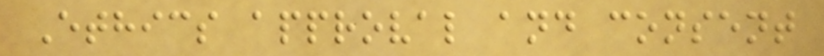Ethics approval and consent
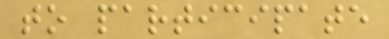to participate
